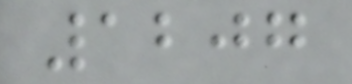1207
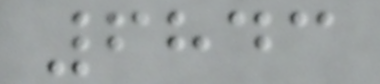6843
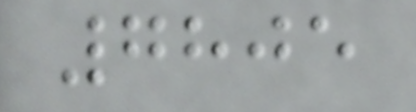7805
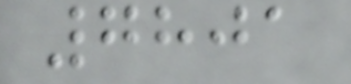7801
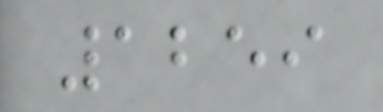1259
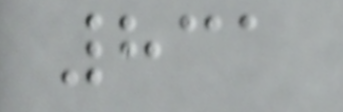831
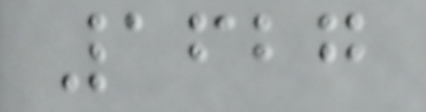1627
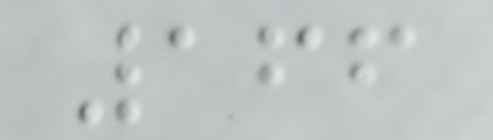166
